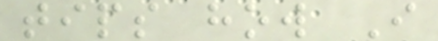tips how I
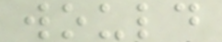would
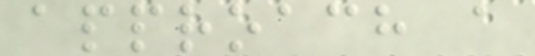approach a
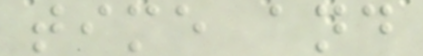time and
